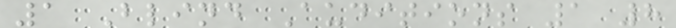1 Blind Auditions 1 8
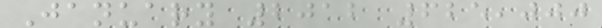January 2012 625,000
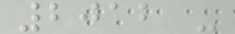2012 -
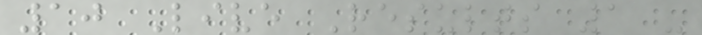10 Live Results 1 -
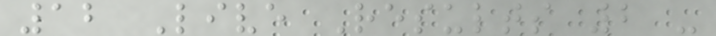12 Live Results 2 -
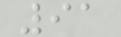91
